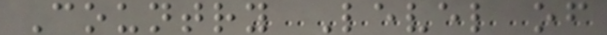Country Level of
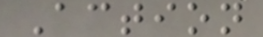Action
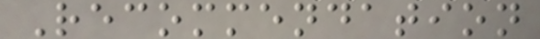Recommendation
